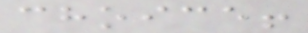choice!
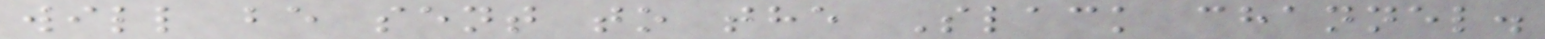will be sent to the Slack channel.
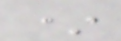*
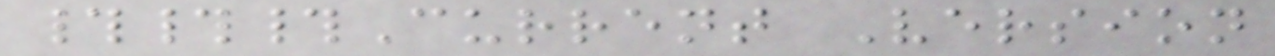###Current Version
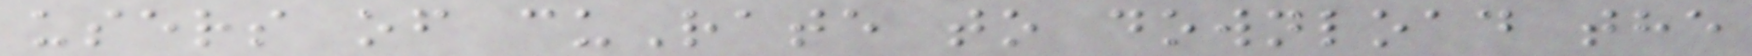users of cuRate to download the
